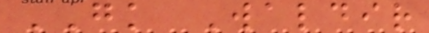GK Waldir
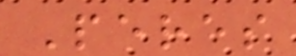Peres
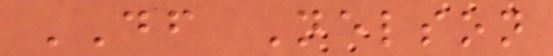DF Nelson
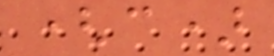(c)
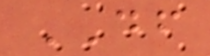DF
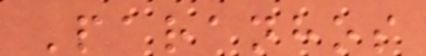Paranhos
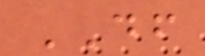DF
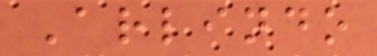Arlindo
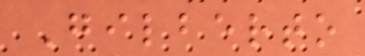Gilberto
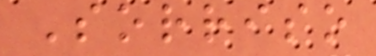Sorriso
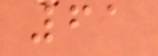61
